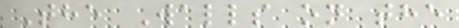The Walls on the
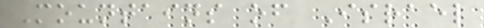Mountains of Israel
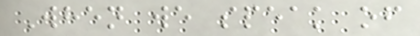When we speak of
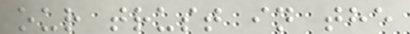our trust in the
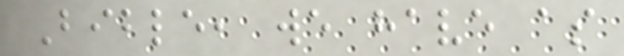Bible, we have as
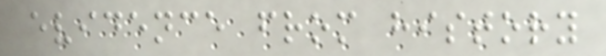evidence from history
